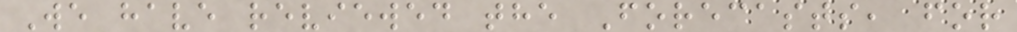We have reviewed the Forecasts, for
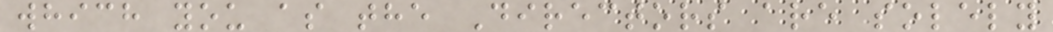which you as the Directors are solely
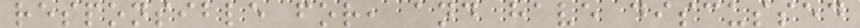responsible for, and have discussed
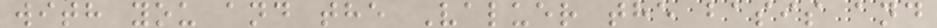with you and the Valuer the basis and
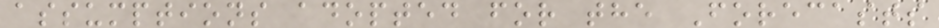assumptions adopted for the Forecasts
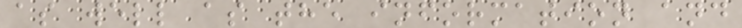as well as the information and
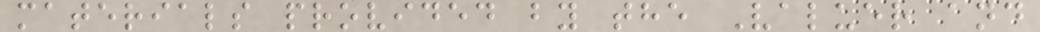materials provided by the Valuer and
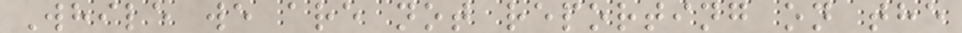While we are not reporting on the
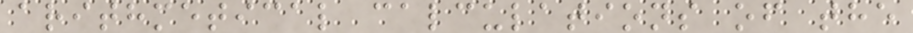arithmetical calculations of the
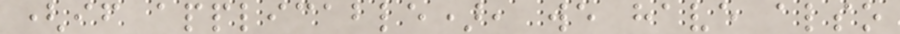(if applicable), we have also
